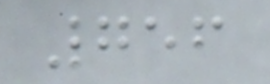756
